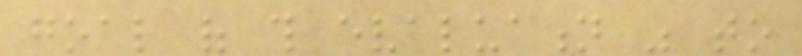goal of this evaluation was to
